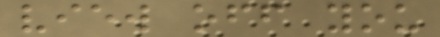view off you
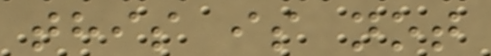this is not
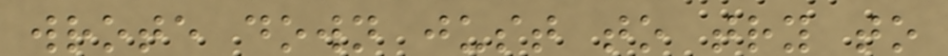wrote down just to try to
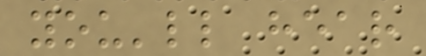you'll hear
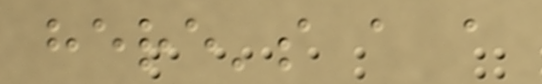here's a a
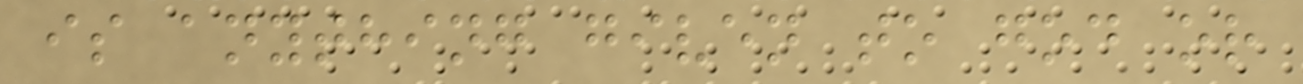is anything given to god or
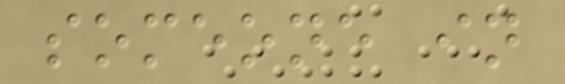someone in
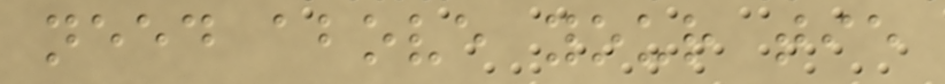need above your tie
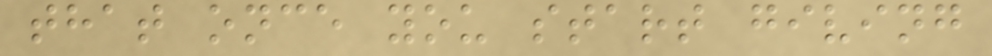that once you start giving
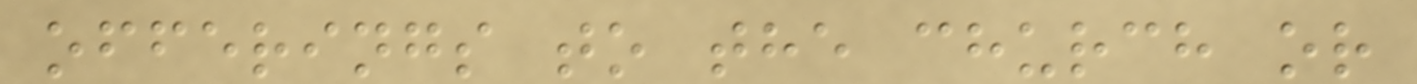offerings to the church or
